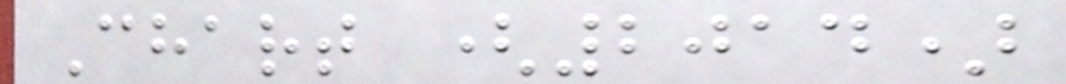Chart (2014)
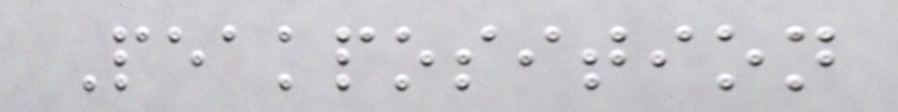Peakposition
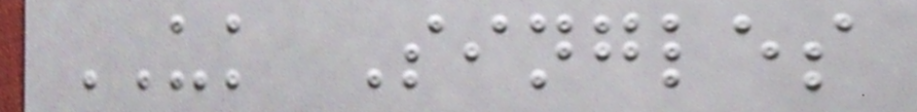UK Singles
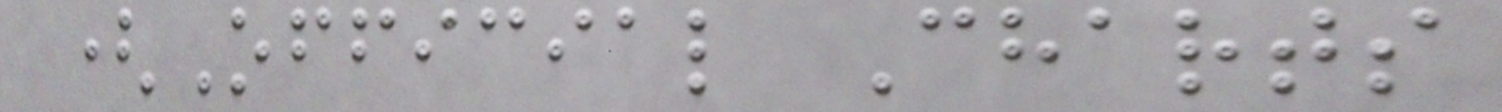(Official Charts
